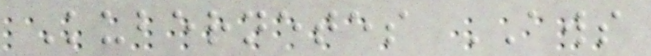Kubernetes AWS
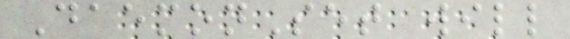DaemonSet will
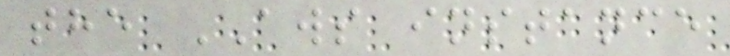the AWS instance
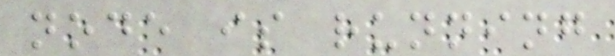node is running
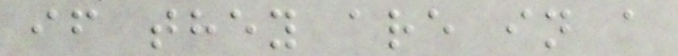if they are in a
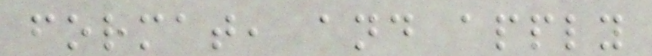format, and apply
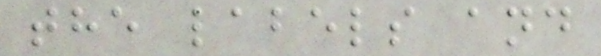the labels and
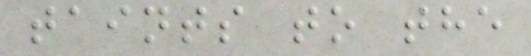taints to the
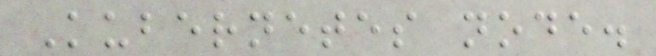Kubernetes node.
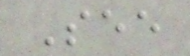See
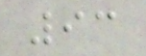93
